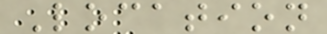Location
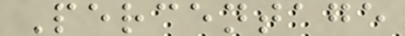Percentage
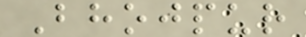Bhojpur
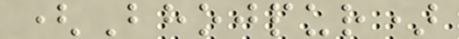(Bhojpur)
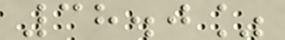38.0%
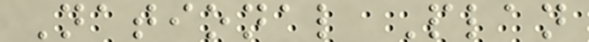National Plan
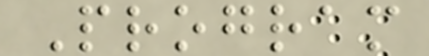Program
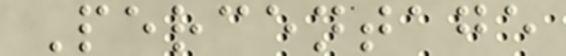Percentage
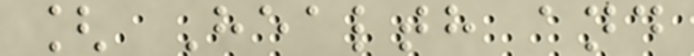[ Health and
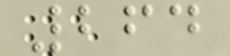264
